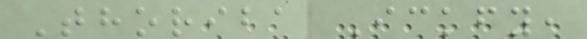Thoriba Ickfy,
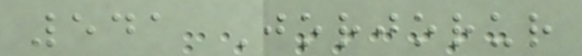541 Jorjorur
